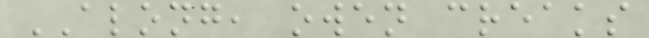ALONG, owen creaks
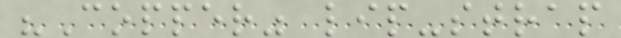"Copper" lip-strap
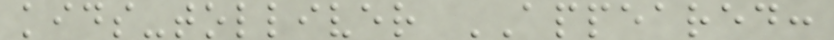kids-tolliver APPEARED:
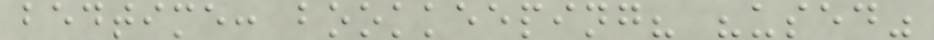bedtime: bookkeeping? "used"
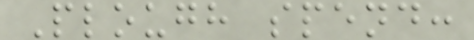Plough spend:
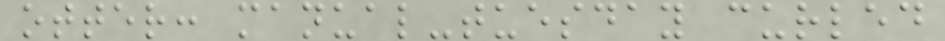otter: manual-tuesday curled
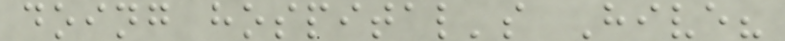doing hospital's Hive?
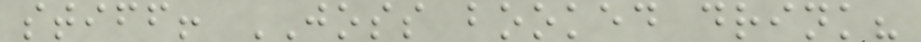stiff! JOSS booked drink?
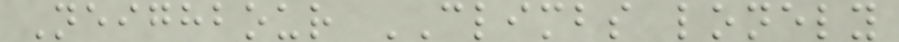Neighbour CLIMBS lonely
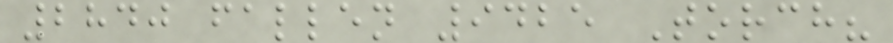2840 fallen 9425 Torch?
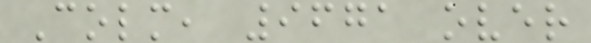Colm, 9671 over
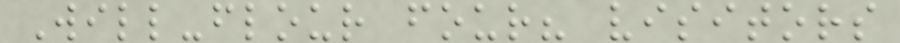Will-flour four? visitors
